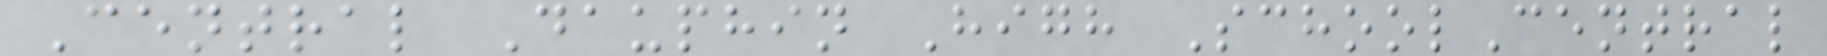Central Dauphin High SchoolCentral
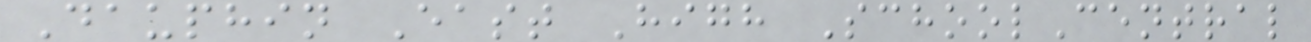Dauphin East High SchoolCentral
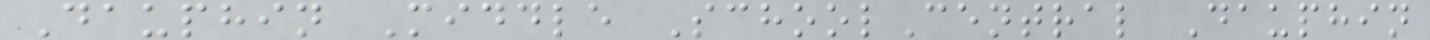Dauphin Middle SchoolCentral Dauphin
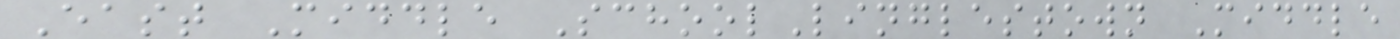East Middle SchoolLinglestown Middle
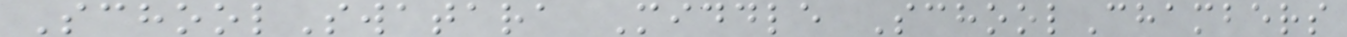SchoolSwatara Middle SchoolChambers
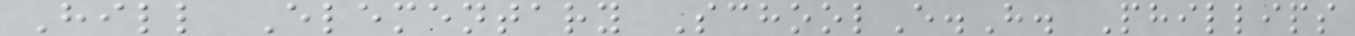Hill Elementary SchoolE.H. Phillips
